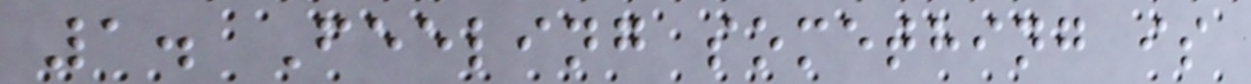1. Feeling something is
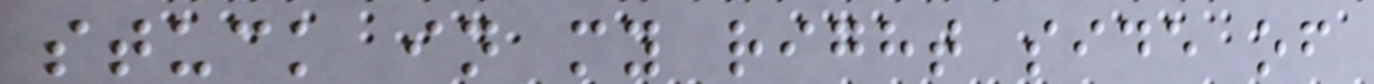stuck in my right side of
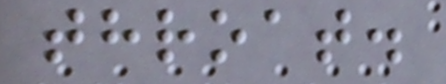throat.
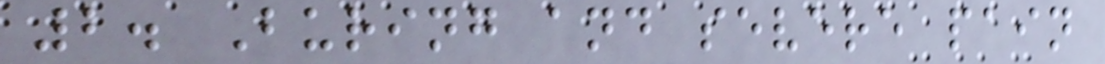2. Buring and severe pain
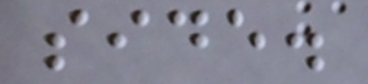side.
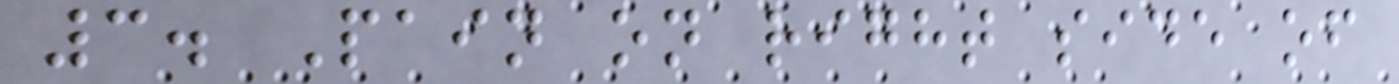3. Pain on right side of
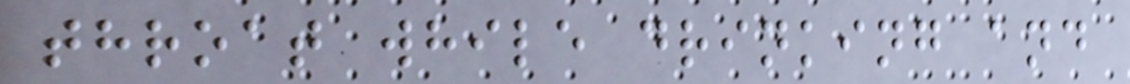throat while drinking and
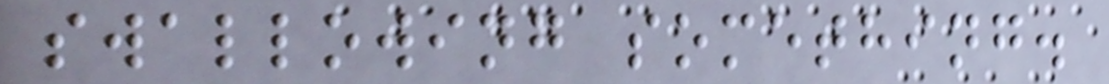swallowing something.
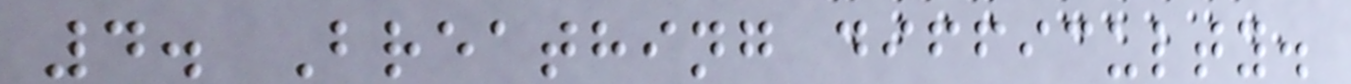4. Breathing difficulty.
